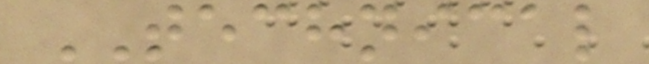TECHNICAL
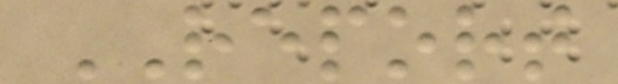REPORT
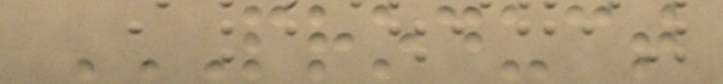PRODUCT
